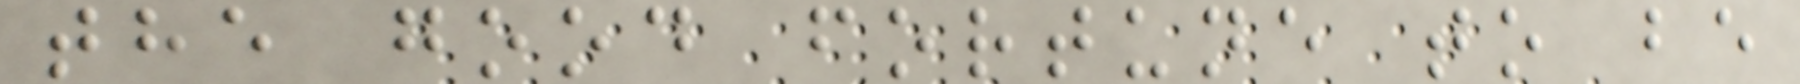the good fortune to be
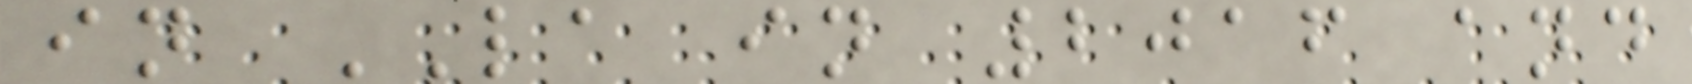in LA in 2016 and
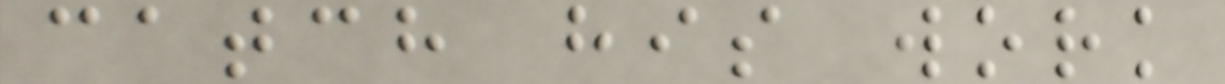catch his work
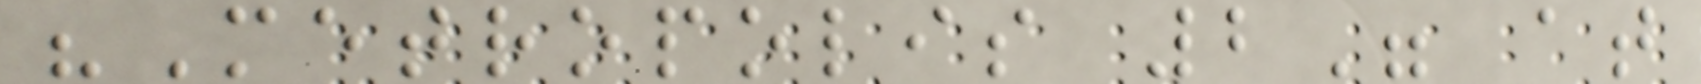"Metropolis 2" at
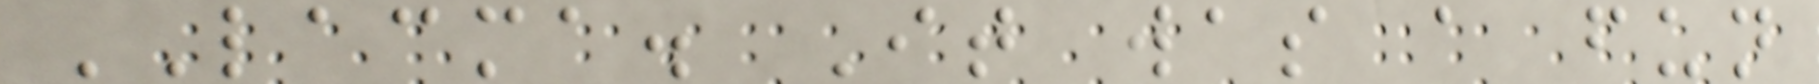LACMA. It was a fun
